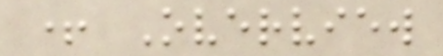+ Overview
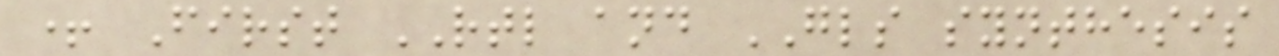+ First RTL and GLS synthesis
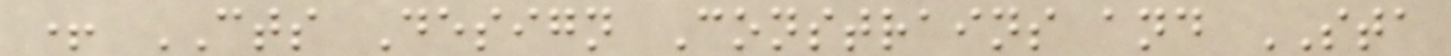+ CTS Design Constrains and STA
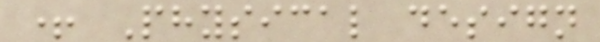+ Physical design
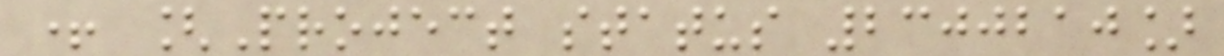+ [Project status 2300210]
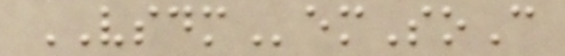VSDMemSoC
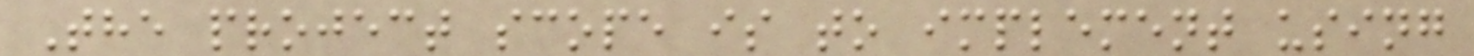The project scope is to implement using
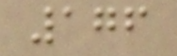176
